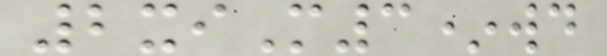2xiM3*wd
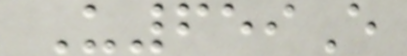U659E
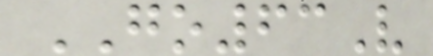GO63V
